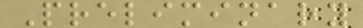Preliminary
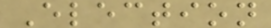Election
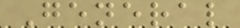General
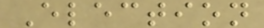Election
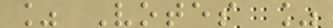% Votes %
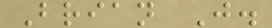Brian J.
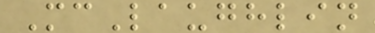McLaughlin
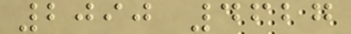2090 4627
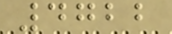4722
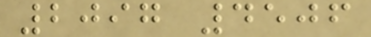2097 4506
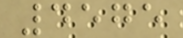4575
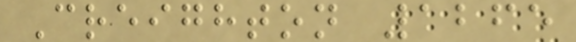Creighton 1265
